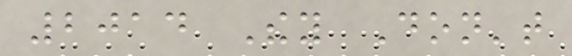2014 They Don't
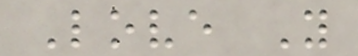Love You
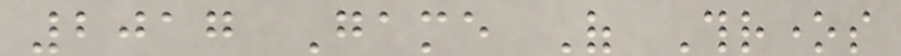2017 Game Of Thrones
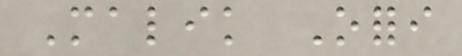Malik Ofori
